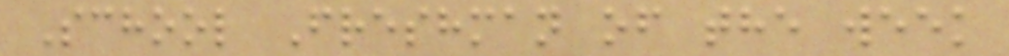School Freshman of the week
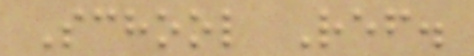School Ref.
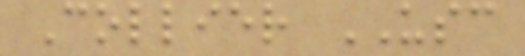Collier USC
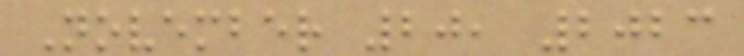November 20, 2023
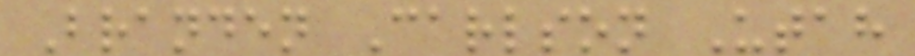Branden Carlson Utah
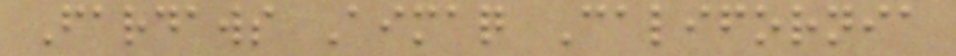Fardaws Aimaq California
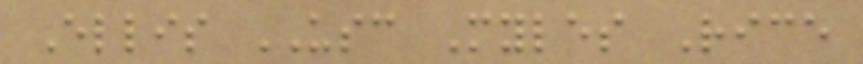Ellis USC Myles Rice
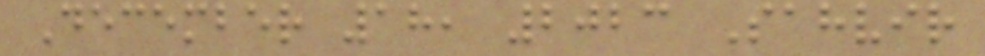December 18, 2023 Sahvir
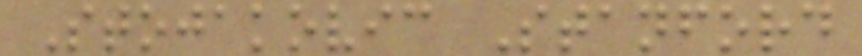Stojakovic Stanford
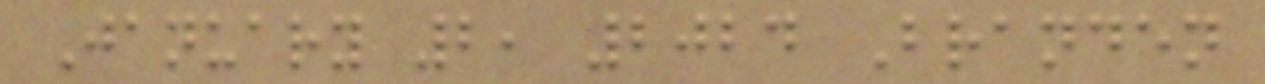January 2, 2024 Branden
